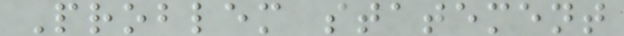Problem statement
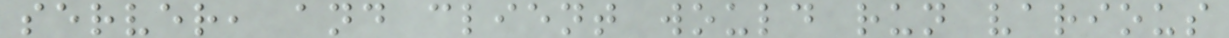server, and client would run various
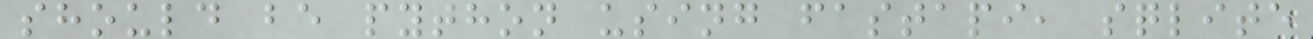should be python using fastapi, sqlite
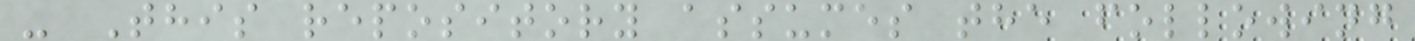- This repository assumes the following
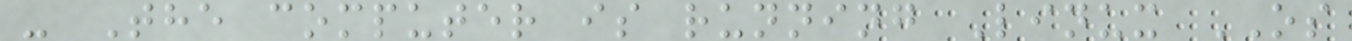- The computer is running Linux OS
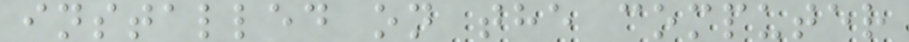installed on the computer
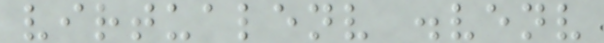virtualenv .venv
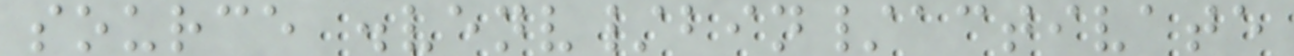source .venv/bin/activate
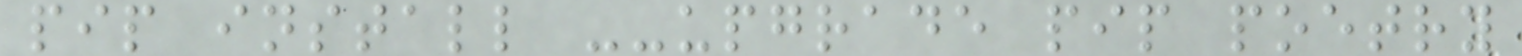pip install --upgrade pip poetry
